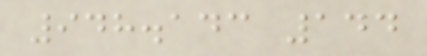948.143 144
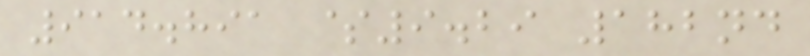914.891 $9.29 182nd
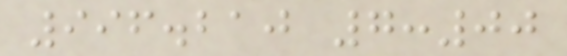996.210 7:00
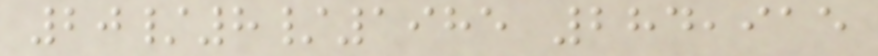20/8/1985 284,915
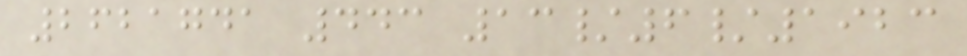2621741 443 13/6/1923
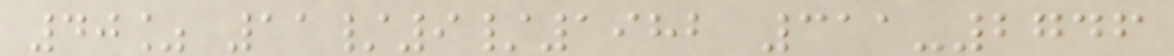40% 11/9/1982 311-2746
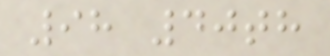98 40th
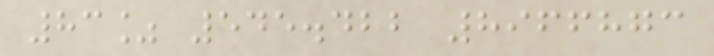83% 545.422 8966873
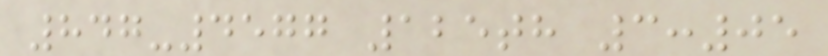847-4577 125th 3:05
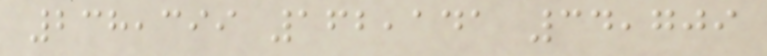238,399 162,141 34,709
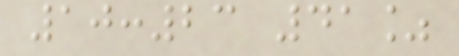10:23 41%
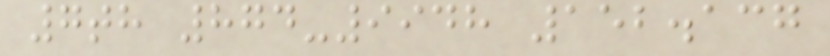7th 874-9948 152.137
